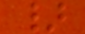}
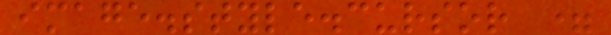image.style.cursor =
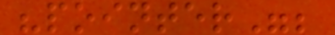"pointer";
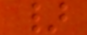}
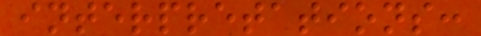interpretations:
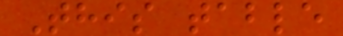This table
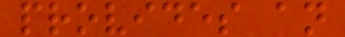provides an
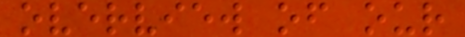overview of our
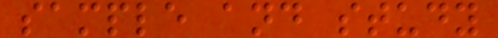sample and study
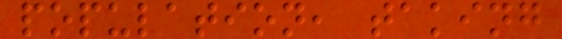population, taking
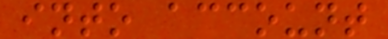into account
